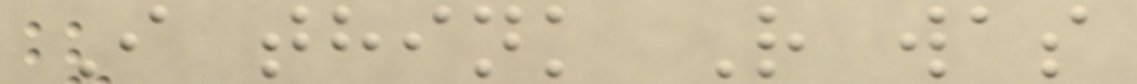I think R was
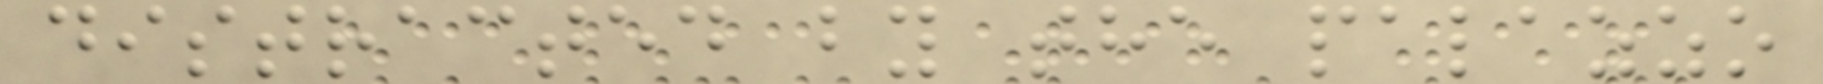distracted by the palazzo
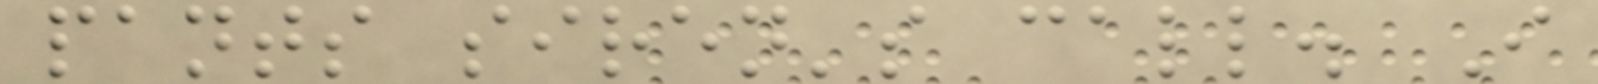pants siren's call. I
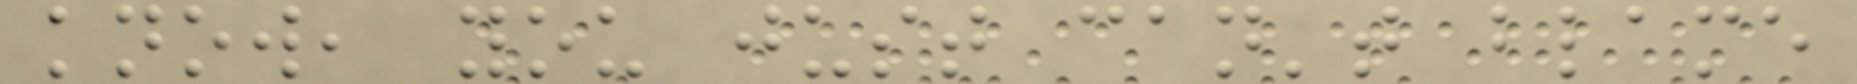know, you just can't blame
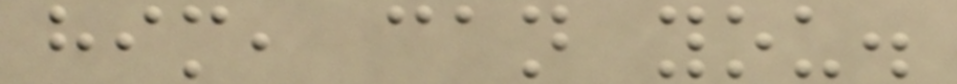him, can you.
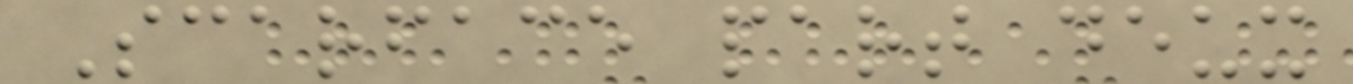Scarface part deux
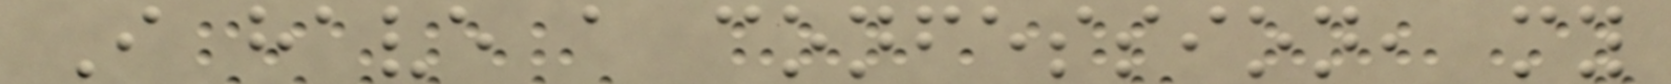I have a confession, my
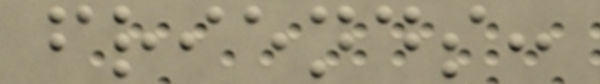friends:
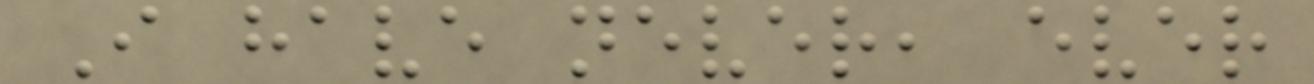I have never, ever
